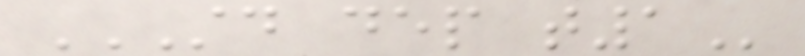STD DEP T1
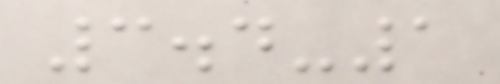3.4-1
